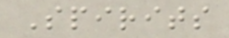Spirits
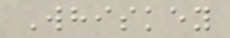Whiskey
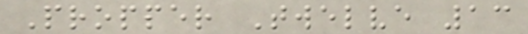Propper Twelve 13
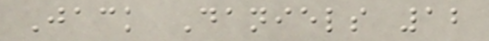Jack Daniels 12
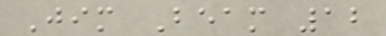Jim Beam 12
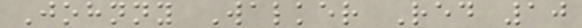Johnny Walker Red 10
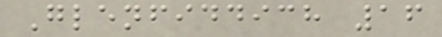Glenfiddich 16
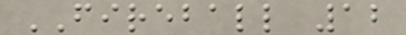FIREBALL 12
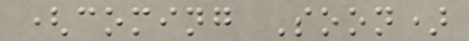(coming Soon)
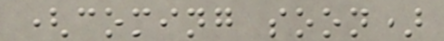(coming soon)
